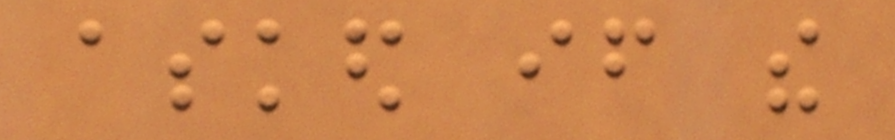asked if the
